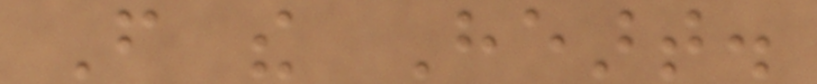From the Heart.
